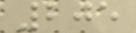205
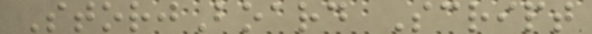StorjBoard Script
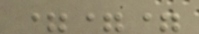===
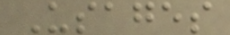Usages
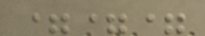===
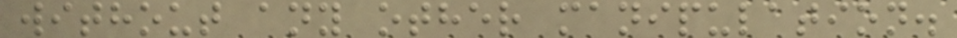without any other manipulation.
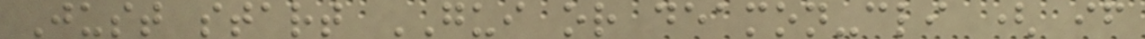Just start GUI or deamon-cli ( if
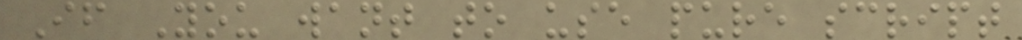If You want to use pure script
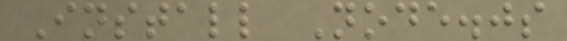Install Node.js
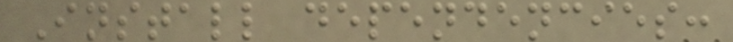Install dependencies:
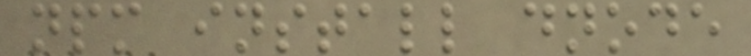npm install dnode
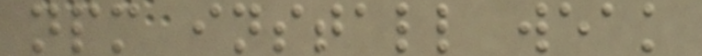npm install weak
